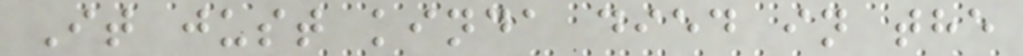It just kinda died in the
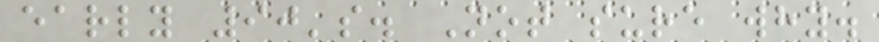early 90's. Not sure why.
